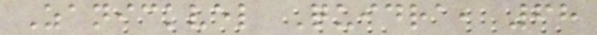Zanickvel Quidra, 68
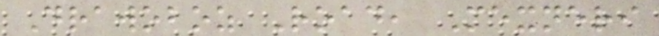Drawoboz Road, Mexneri
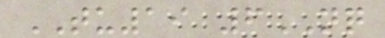TU19 6NQ
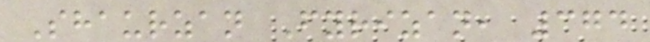Shaurzan Fyrizan, 374
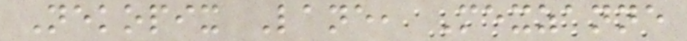Nekopix Lane, Mexzanne
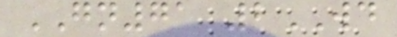GN71 2WD
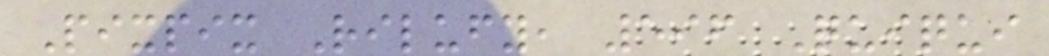Pixpix Rilufy, 596 Quiqui
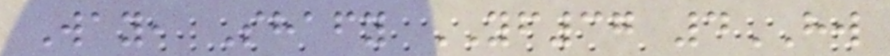Way, Shafy YF37 4HW
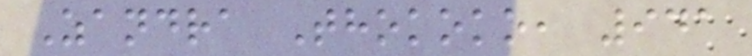Zandra Thokoko, 941
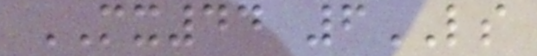MX44 6LS
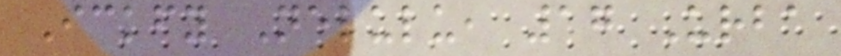Ickfy Nelulu, 17 Urba
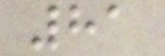81
